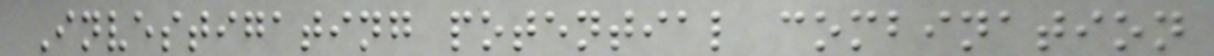Investigating potential combination
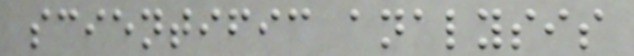scientific analysis
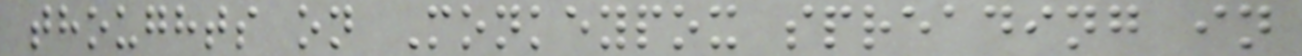thoughts on Monkeypox spreading in
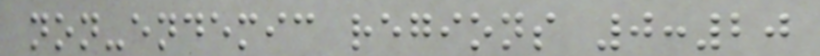non-endemic regions 0:20
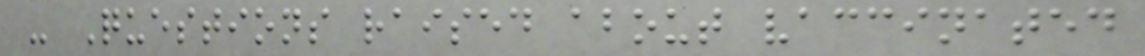- Questions raised about vaccinated
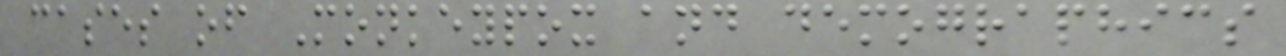cases of Monkeypox and demographics
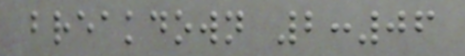breakdown 2:06
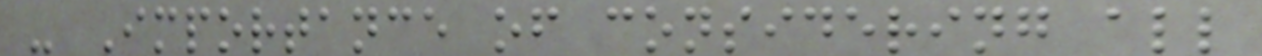- Importance of considering all
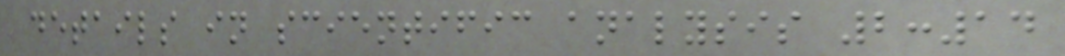details in scientific analysis 2:14
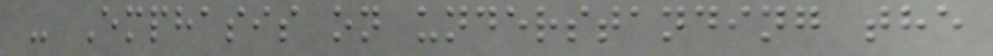- Emphasis on understanding the
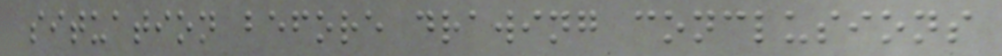situation before drawing conclusions
